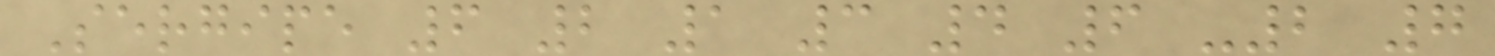Sergipe 6 2 1 3 4 6 -2 7
